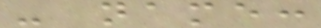- name:
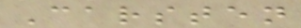Carsten
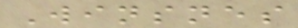Winsnes
